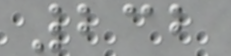232
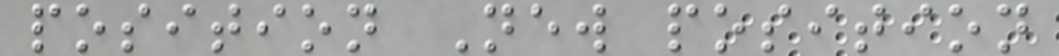position New position
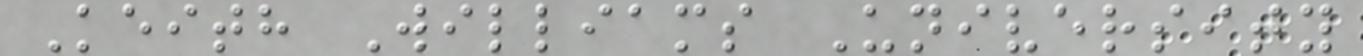Keith Williams University
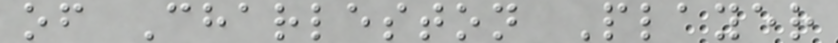of Charleston Player
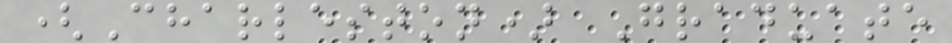(Charleston) Graduate
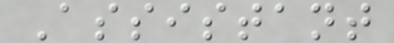Assistant
